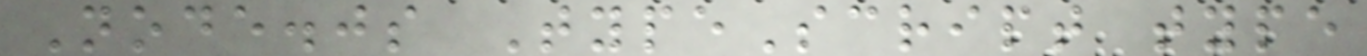Node.js TypeScript type
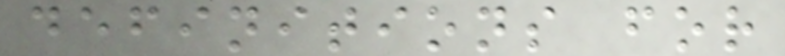definitions for
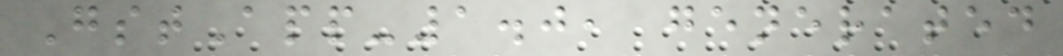GstApp-1.0, generated
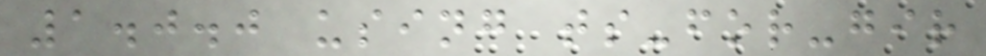1.0.0 using ts-for-gir
